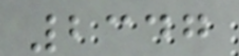2347
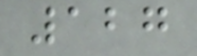127
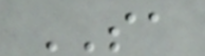SA
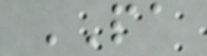PA
